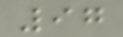97
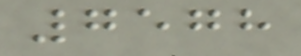7578
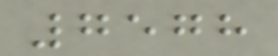7578
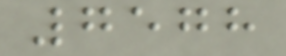7578
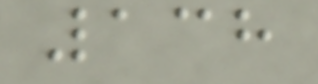138
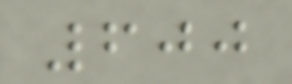600
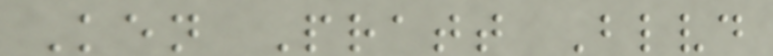Ken Pratt Blvd
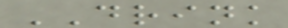DRINK
